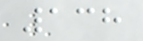138
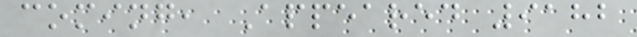coming, Appeared 9182
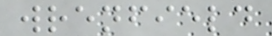wrenfield
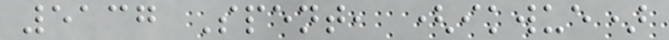5137 Spent, (ikwue)
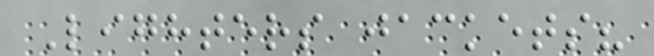Lighters jackets?
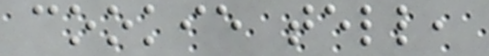cookie tell,
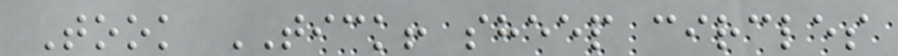Took TICK! sheep circles
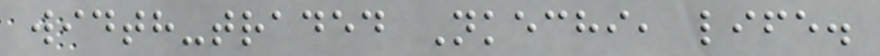width-traded Nkechi, life.
